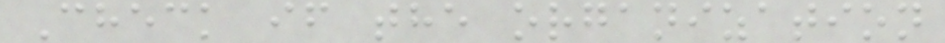Check if the organization
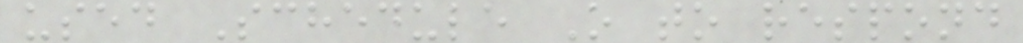used Schedule O to respond
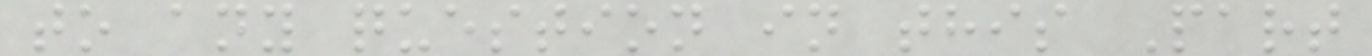to any question in this Part
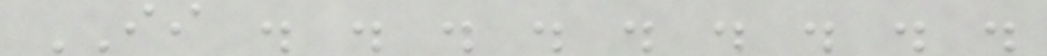II . . . . . . . . .
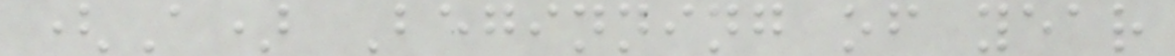(A) Beginning of year
